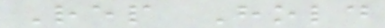Rep Hold
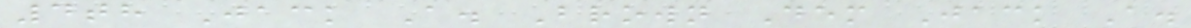4th Jack A. Brown Dem Jack A.
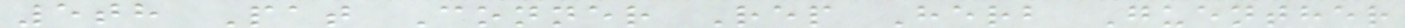5th Pat Conner Rep Herb Guenther
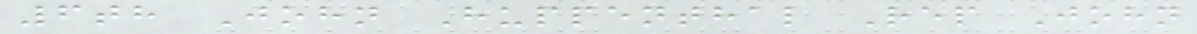6th John Huppenthal Rep John
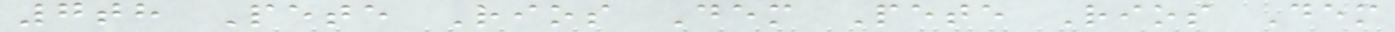7th Pete Rios Dem Pete Rios Dem
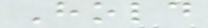Hold
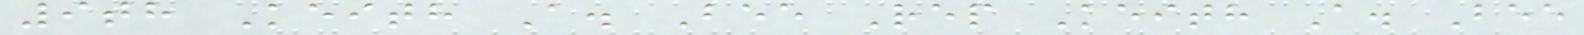9th Keith A. Bee Rep Keith A. Bee
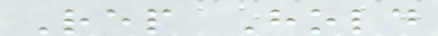Rep Hold
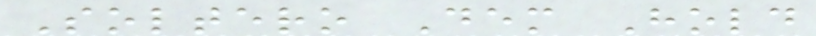Soltero Dem Hold
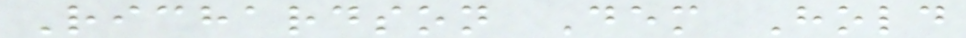Richardson Dem Hold
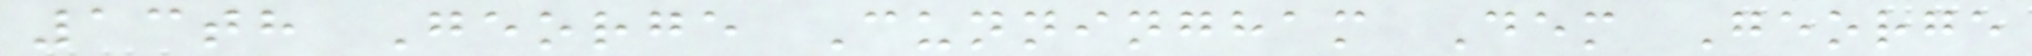13th George Cunningham Dem George
